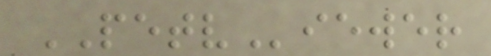PETViewer
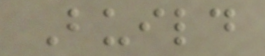Build
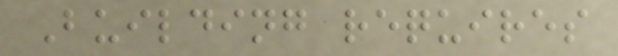Building requires
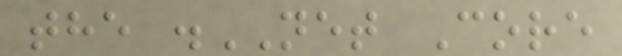the .NET Core
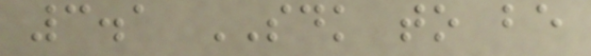3.1 SDK to be
